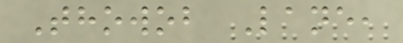Thowob Lane,
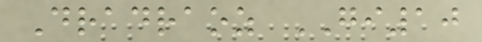Dradraoz GI10
